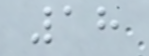18
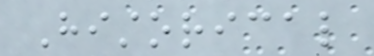Historical
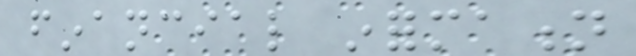financial information
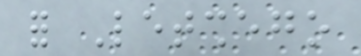for Letshego
